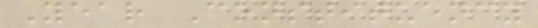Year Constituency
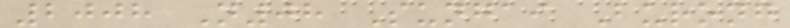2008 N08 Sungai Burong
